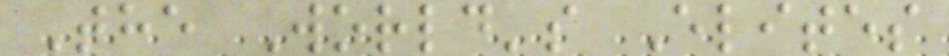The World's Elites
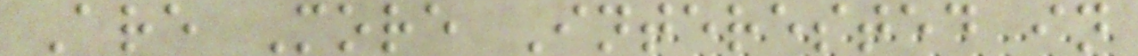Are More Interested in
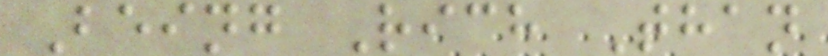Being Rich Than
